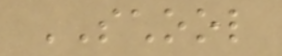SCHOOL
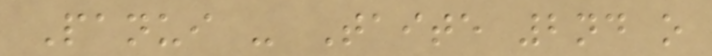Panui - Taite 2nd o
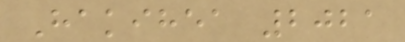Hakihea 2021
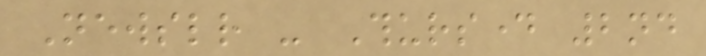Newsletter - Thursday 2nd
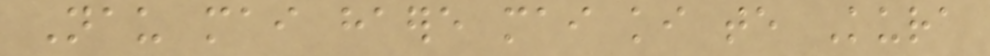Nau mai haere mai ki te Kura
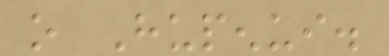o Hupenui.
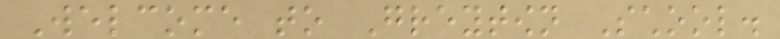Welcome to Greytown School.
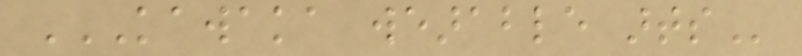KAWAKA WEARABLE ARTS
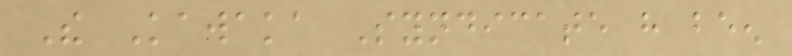The Kawaka Syndicate have been
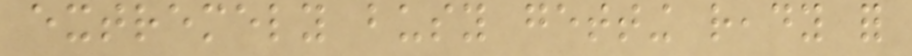extremely busy getting ready for
